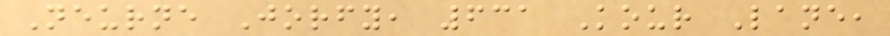Neurne Jorfy, 631 Kour Lane,
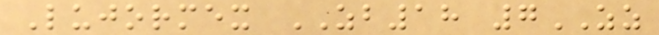Lujormex ZB18 7ZZ
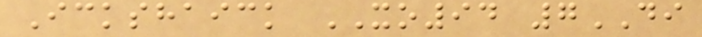Ickshaick XO94 7DI
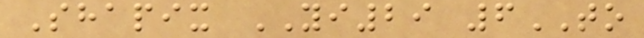Shapix YI29 6TO
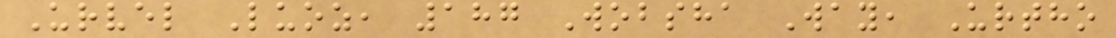Urvel Luoz, 187 Wobsha Way, Urtho
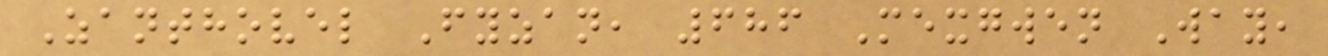Zanthovel Fyzan, 686 Mexgwen Way,
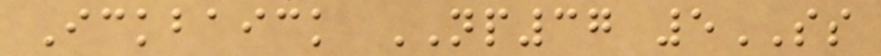Ickbaick NP37 5SS
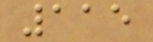115
